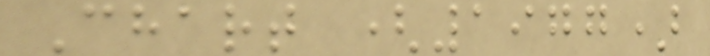Chart (1977)
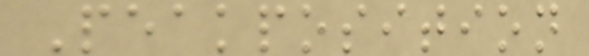Peakposition
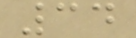34
